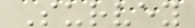Survey
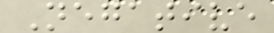Negative
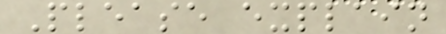Please explain
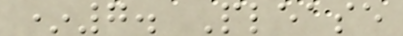*7. Please
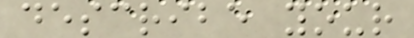describe your
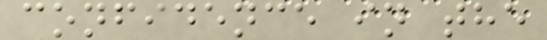confidence in the
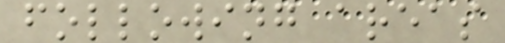following areas
